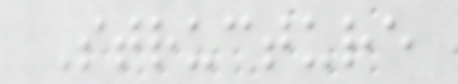Structure
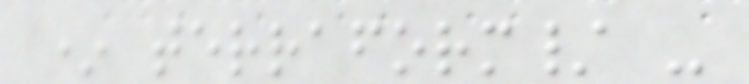* terraform/ -
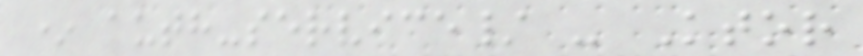* auth-service/ - Ktor
